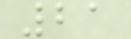21
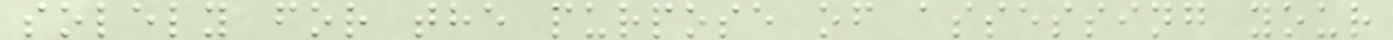solely for the purpose of assessing your
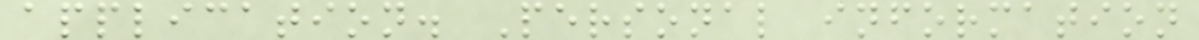application. Personal information
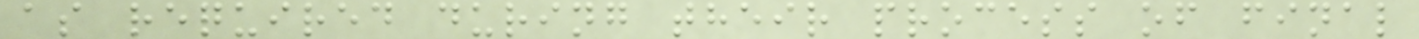as required during their process of final
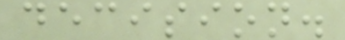decision.
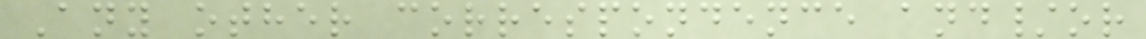Any other correspondence and/or
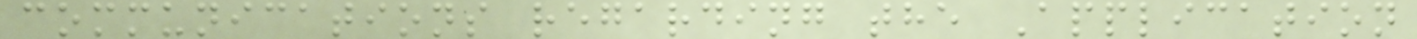communications regarding the Application
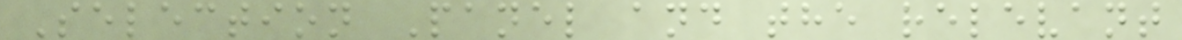Selection Panel and the relevant
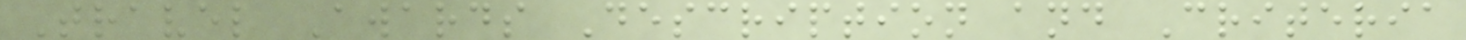Travel Awards Description and Criteria
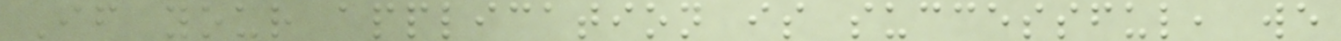If your application is successful, we
